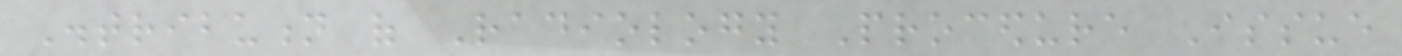Distribution of Radiology Procedure Issue
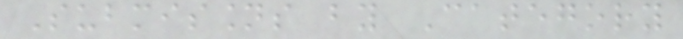Submissions by Category
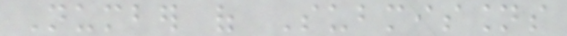Number of Submissions
